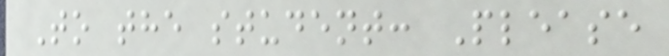To the student: Please
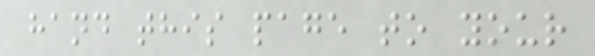hand this page to your
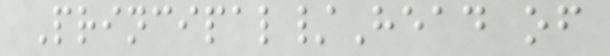Principal/Head of
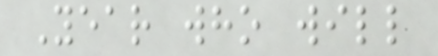Year who will
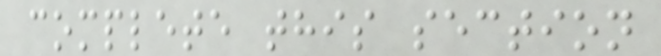complete this section
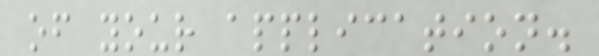of your application.
